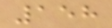158
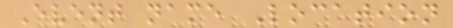Event name Location
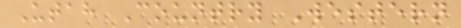Utah Country Western
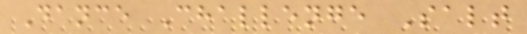Dance Challenge Salt
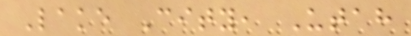Lake City, Utah
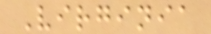Virginia
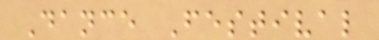Dance Festival
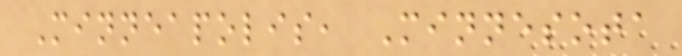Minneapolis, Minnesota
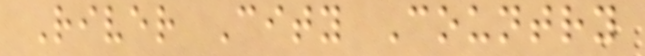River City Country
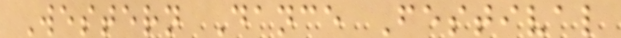Western Dance Festival
